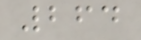264
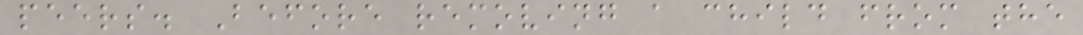peers. Before removing a child from the
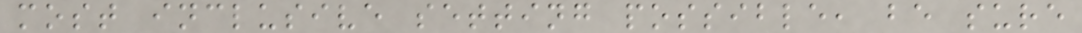most inclusive setting possible, be sure
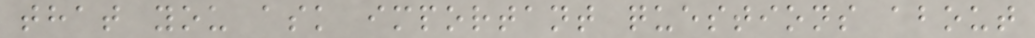that you ask important questions about
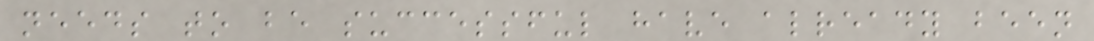needs to be successful have already been
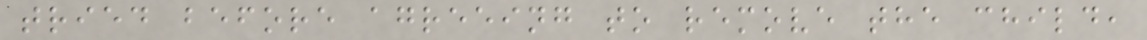tried before agreeing to remove the child,
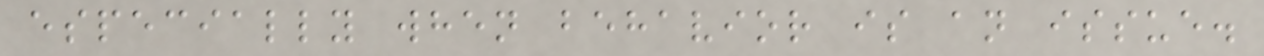especially when behavior is an issue.
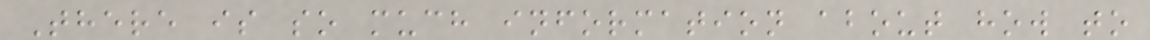There is so much information about how to
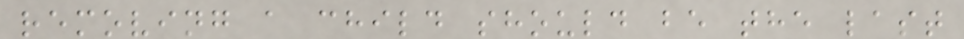removing a child should be the last
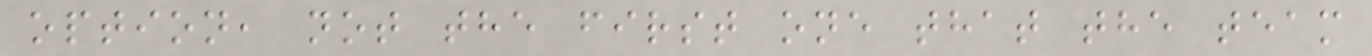option, not the first one that the team
